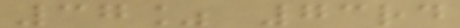37% 73rd
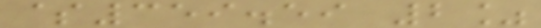$359.59 2%
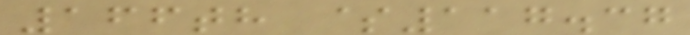166th $117.37
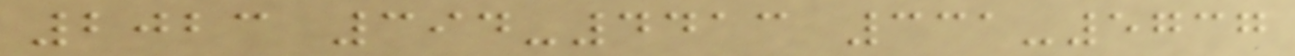2023 394-4413 331-5737
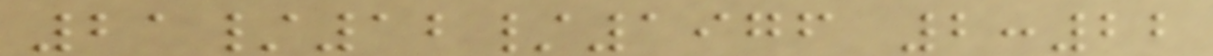21/12/1976 2:22
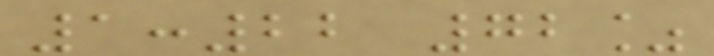1:22 72%
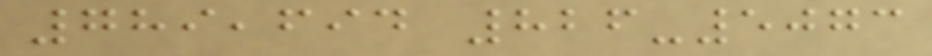789,694 826-5073
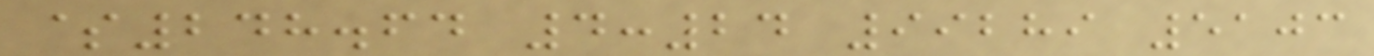$248.64 4:24 99289 5103
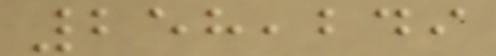258,249
